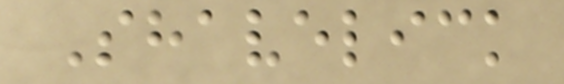Shavelick
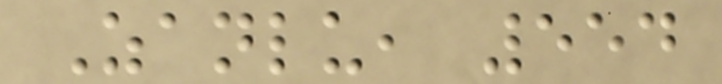Zanlu, 554
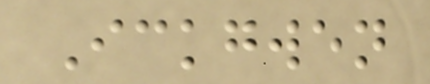Ickgwen
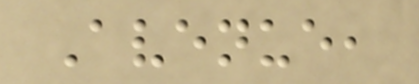Avenue,
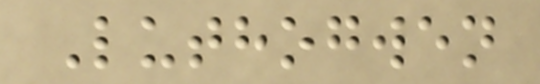Luthogwen
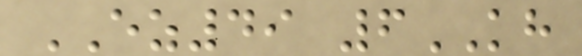EZ49 6KH
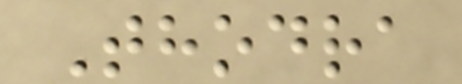Thodra
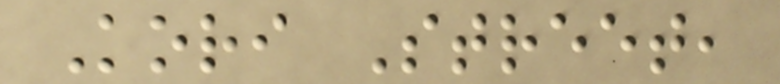Kori Street,
